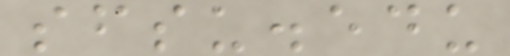sfsu.edu
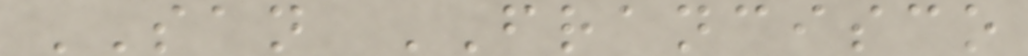SAN FRANCISCO
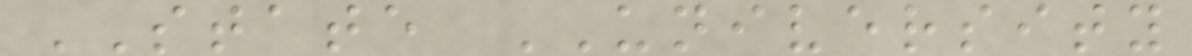STATE UNIVERSITY
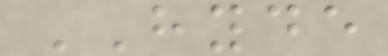HYDE
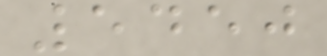5450
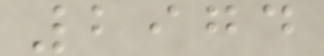2974
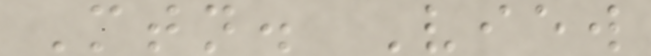Mtn. View
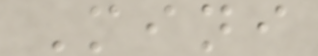Mini
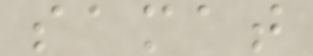samat
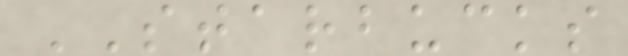STARBUCKS
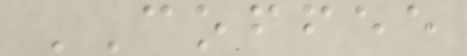COFFEE
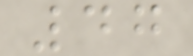47
